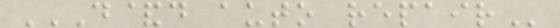D&D AUTO REPAIR
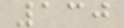130
